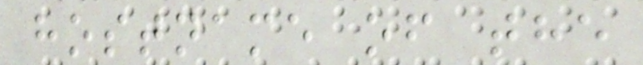hostname of the
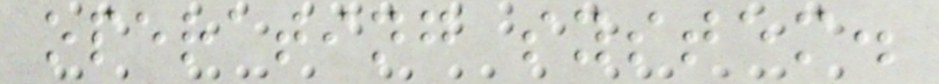operating system.
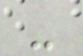-
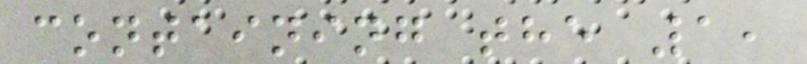containing the 1,
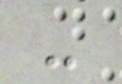-
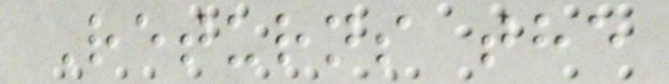Returns the
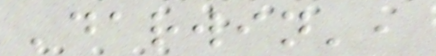'darwin',
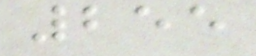255
